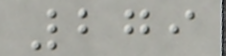279
